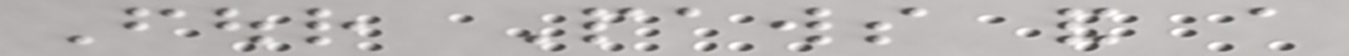Four Paws and a
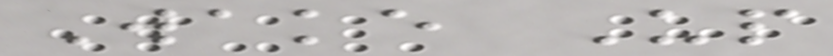Wake Up
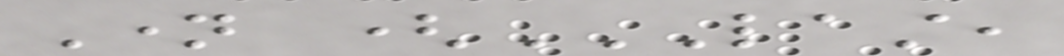Name (LAST,
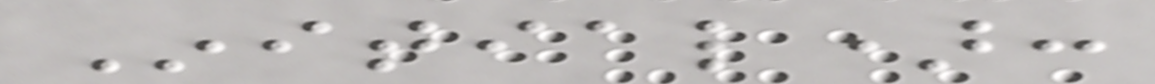Initial):
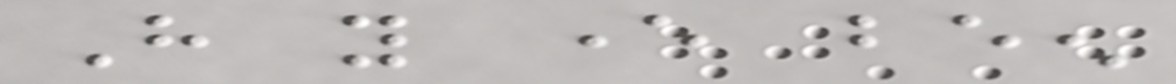Have you ever been
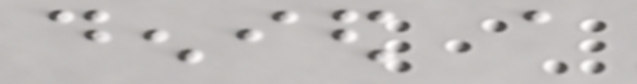denied a
